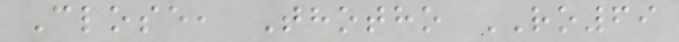Close, Thotho RO69
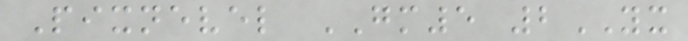Pixnevel GM5 2YX
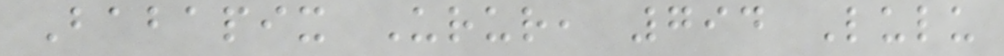Babapix Urur, 794 Lulu
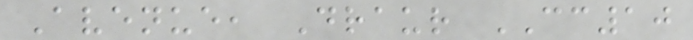Avenue, Draur CC10
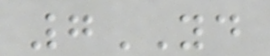7YD
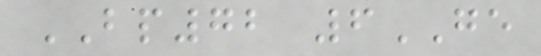BP72 6GE
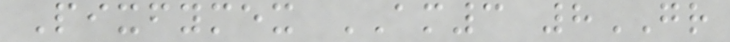Pixfymex AM3 8GR
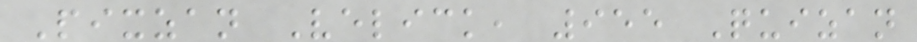Pixzan Velick, 955 Quizan
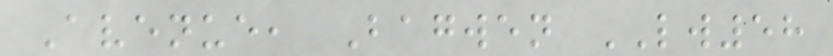Avenue, Bagwen LW58
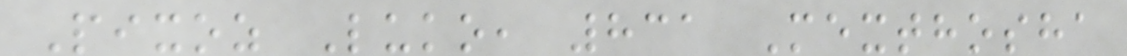Pixoz Luko, 831 Mexthosha
